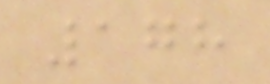178
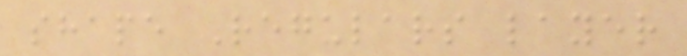shape Regulars layer
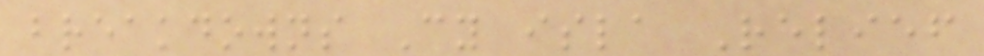breakdowns Cy isla Relief
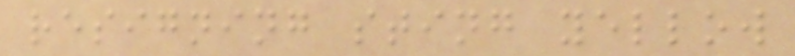resigning sting yellow
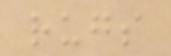rugs
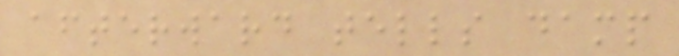afterward tells damp
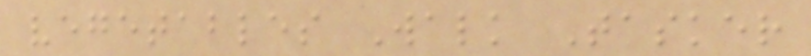vegetables Walk Tasker
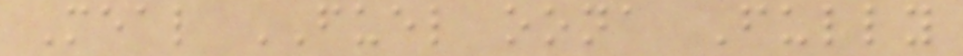Meal FUEL oona Fully
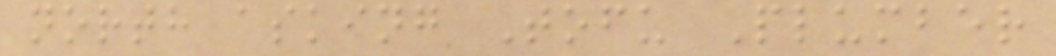north asking Tofu Plumber
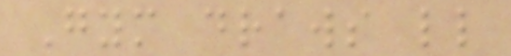Gym draws ll
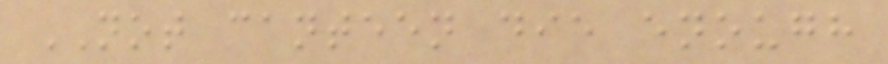NOT canteen die enough
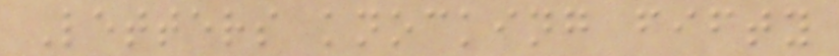Letters knocking fifty
